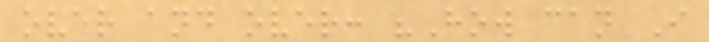over and over: "How can I
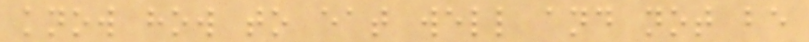know how to eat well and not be
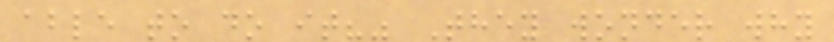able to do it?" They wonder why
